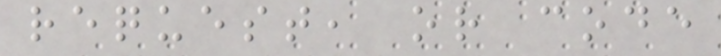request, or code
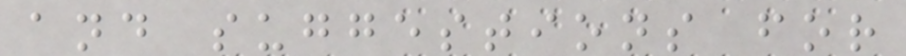and suggestions for
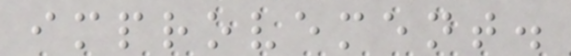improvement.
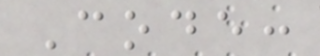Code:
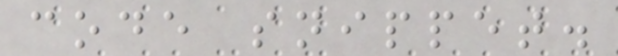code snippet.
